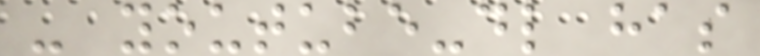- youtube-dl has
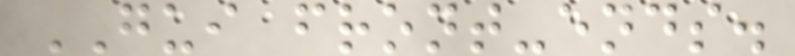GUI front-ends.
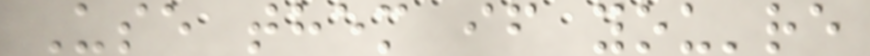Use them if you're
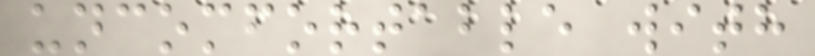uncomfortable with
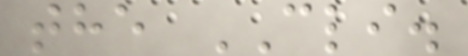the CLI.
